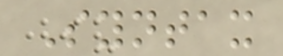Syntax
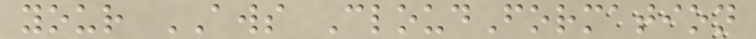your AWS CloudFormation
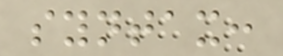syntax:
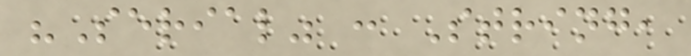"Serial" : String,
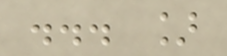... ]
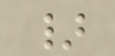}
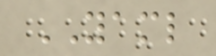YAML
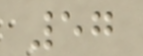57
